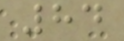84
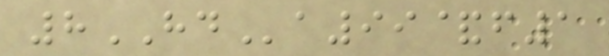8HDa99&f1
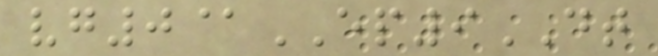vg0@EP9DT
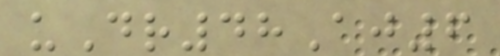uDr48Aj6
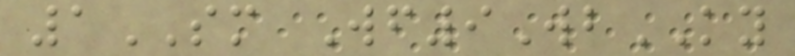1SM Wf9WbKY
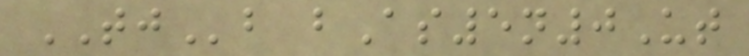TJb bAs5n0Ut
